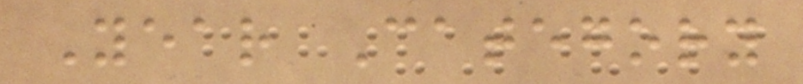Year Category
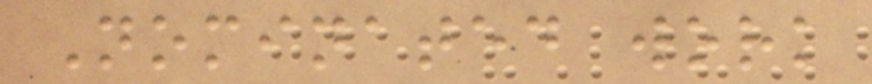Nominated work
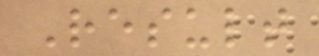Result
